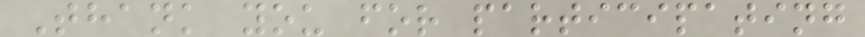Thank you for participating
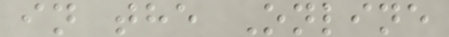in the Online
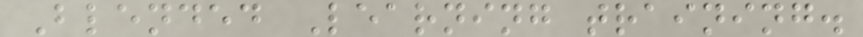Blended Learning training.
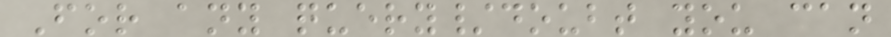For any query/doubt you can
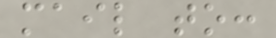mail to:
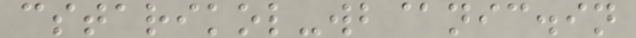cstarikol-wb@nic.in
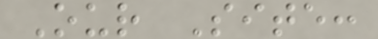Our Site:
